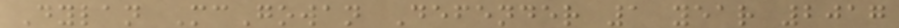Dylan McGowan Defender 1 year 2017
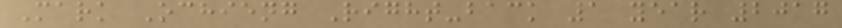Mark Ochieng Right-back 1 year 2017
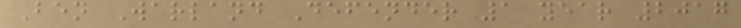Ben Warland Defender 1 year 2017
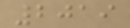2019
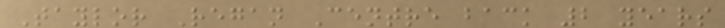Taylor Regan Centre back 2 years
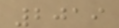2019
